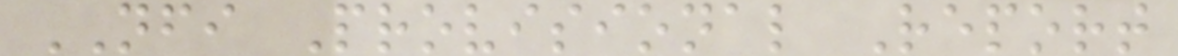NFI Provisional Report
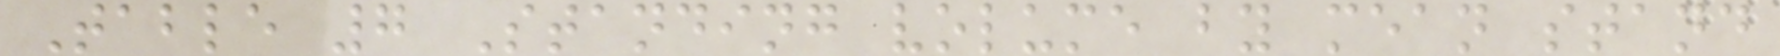Table 7 Standing volume by mean stand
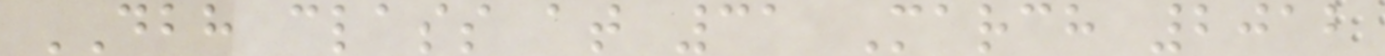DBH class at 31 March 2012
